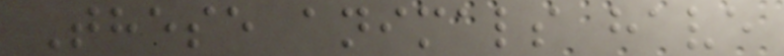These animals have
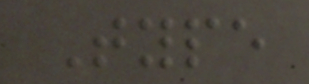Type
